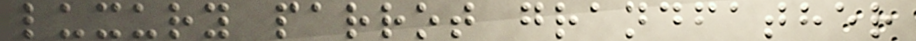luxury parrot grandfather
